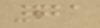721
